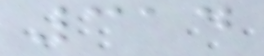314
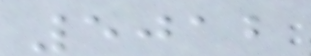5012
